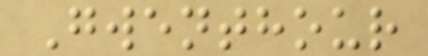Gwenthour
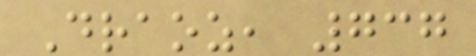Draoz, 737
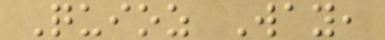Quioz Way,
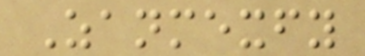Zanmexfy
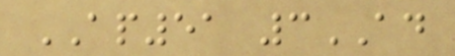AP51 3AD
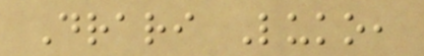Drari Luko,
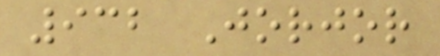932 Jorjor
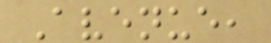Avenue,
